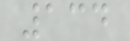134
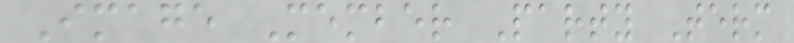Image Member Party Term
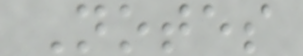Notes
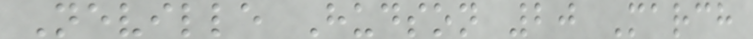Neville Hudson 20 March
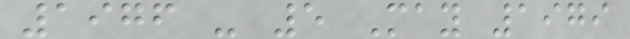1976 - 5 May 1979
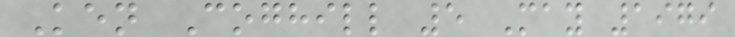Ken Coghill 5 May 1979
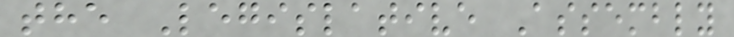the Legislative Assembly
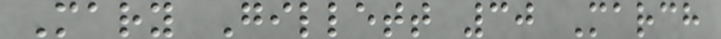Mary Gillett 30 March
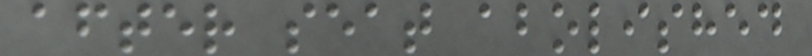after seat abolished
